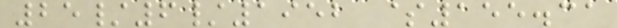25/6/1952 $155.31
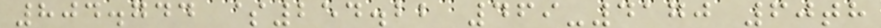804.744 $254.22 469-4170 60th
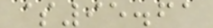$95.61
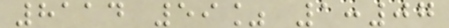8114 59% 1:07
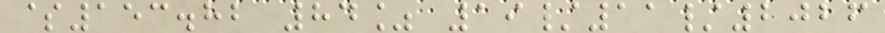$153.82 84% 19/11/2026
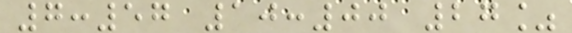7:57 10:00 27%
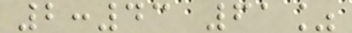2:43 61%
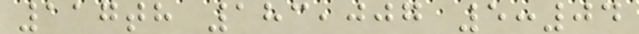117th 183,007 5:04
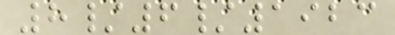8/6/1923
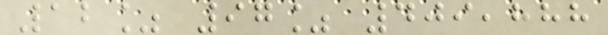12% 97% 409,888
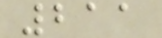211
